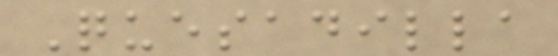Quesadilla
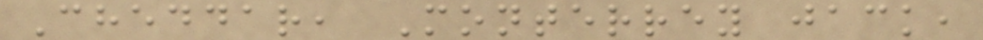Cheddar, Monterrey jack,
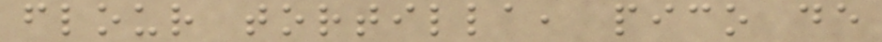flour tortilla, pico de
